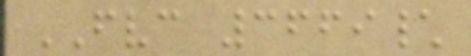FVC 3669\
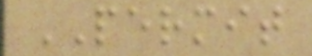PERMIT
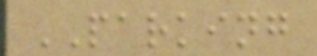PARKING
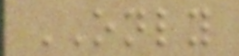ONLY
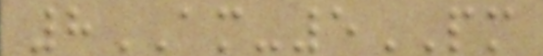8AM-5PM
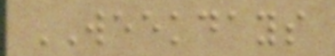WEEKDAYS
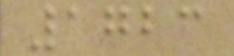1723
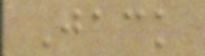Jack
